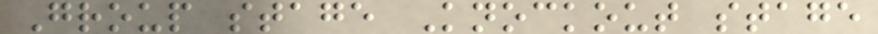Group stage Knockout stage
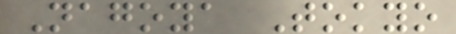Nagoya Tokyo
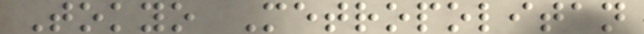Tokyo Metropolitan
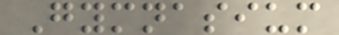Gymnasium
